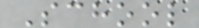School
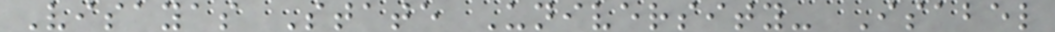Visayas State University- Isabel
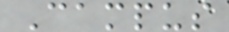Campus
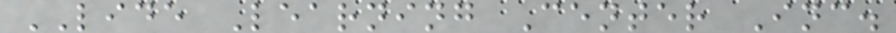LIDE Learning Center Inc.
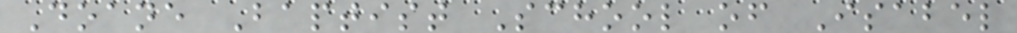Doane Baptist School of Isabel
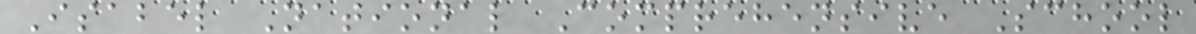Isabel National Comprehensive School
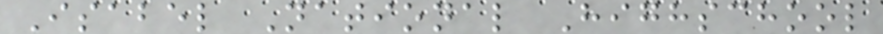Isabel National Highschool
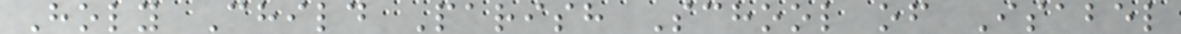Holy Child Parish School of Isabel
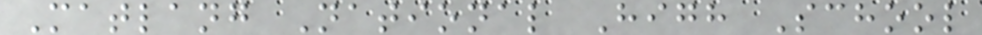Matlang National High School
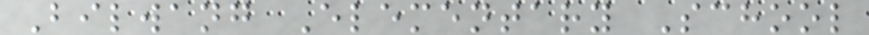Bilwang Elementary School
